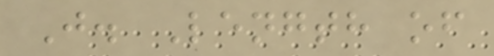J. Length of
